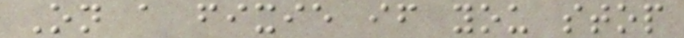On a fixie if you stop
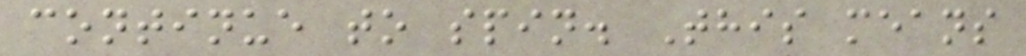continue to spin. This means
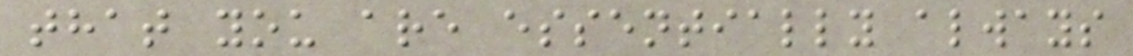that you are essentially always
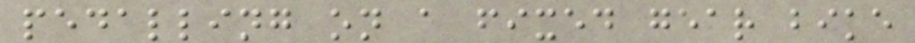pedalling on a fixed gear bike
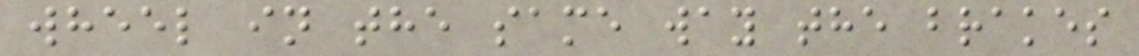wheel in the same way the brakes
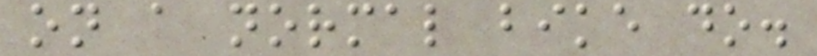on a normal bike do.
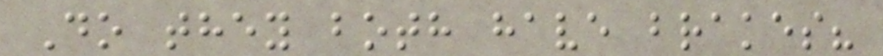Do they both have brakes?
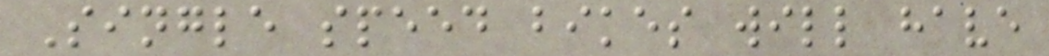Single speed bikes will have
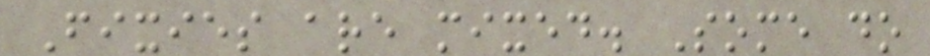Fixies are mixed. Some do
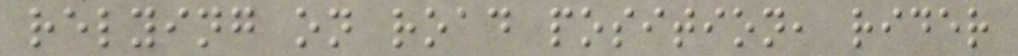relying on road position, rider
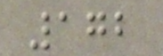172
